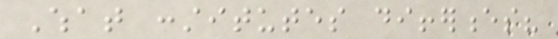What constitutes differences?
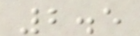2.5
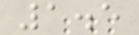1.5
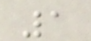1
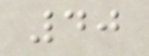40
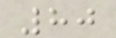80
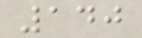140
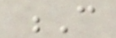C
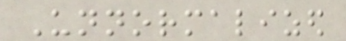Unnormalized
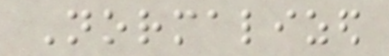Normalized
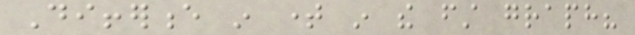Difference in time in the first graph?
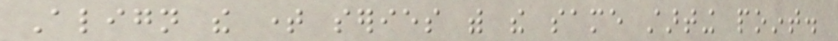Align the time series with the same starting point.
